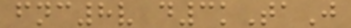fnc8v d3kTaJ
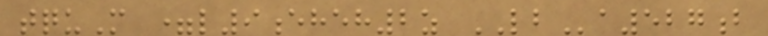tquM =l9eheh2z LBa527b
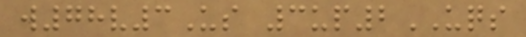w78v3Us 3up2UQS
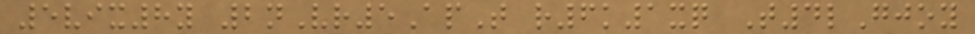5vix8y 2nVr5ApT r6k1xq T4lGjoy
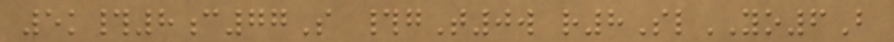5k#8c77S #gT0w r8SlYO6B
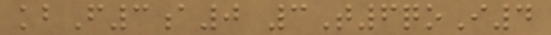kbF3a0 3T6qoI4
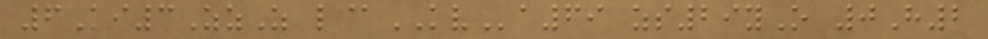6Ki3ZzZ l@KVa69 zs29yO 0H2
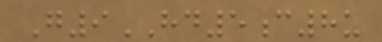G9HD5c8u
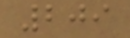209
